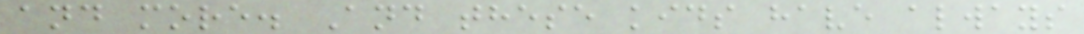and more. And these kids have always
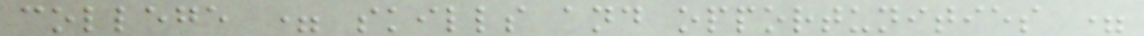college = skills and opportunities =
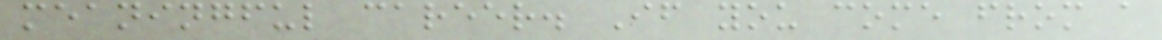meaningful career. If you come from a
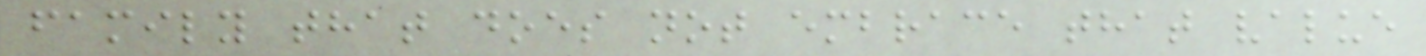family that does not embrace that value
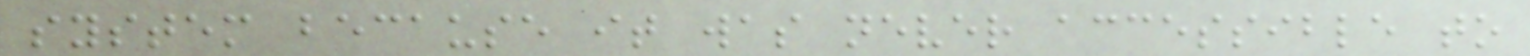system because it was never accessible to
